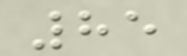85
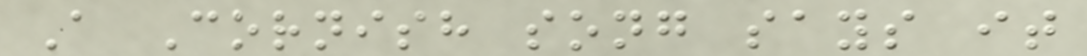A Cornish song says it
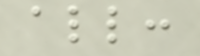all:
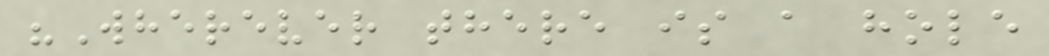"Wherever there is a hole
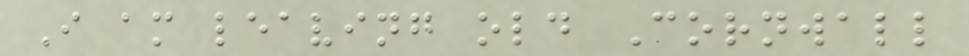I am leaving old Cornwall
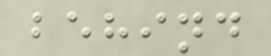behind
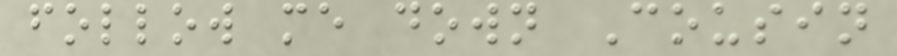follow me down Cousin
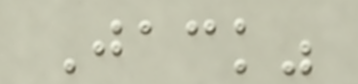Jack"
